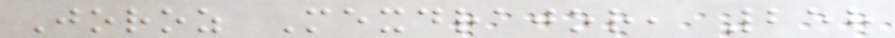Joroz Mexdrajor, 258
